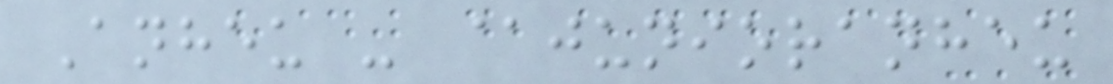Anheu - @junioranheu
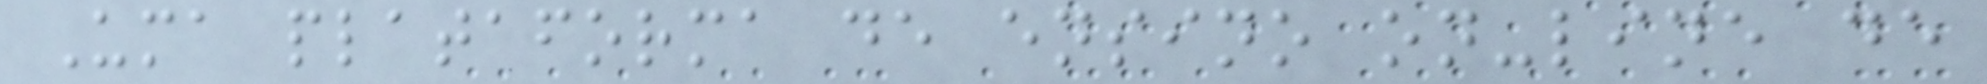Uma plataforma de ensino on-line de
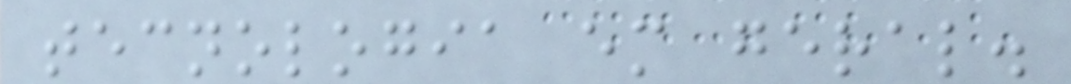tecnologia em geral.
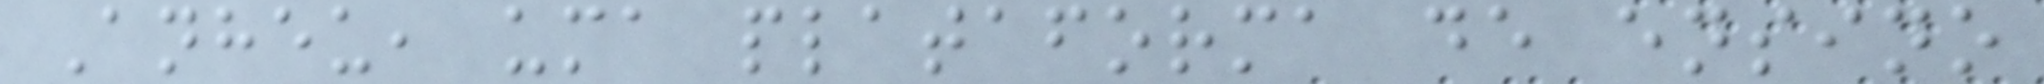Anheu, uma plataforma de ensino
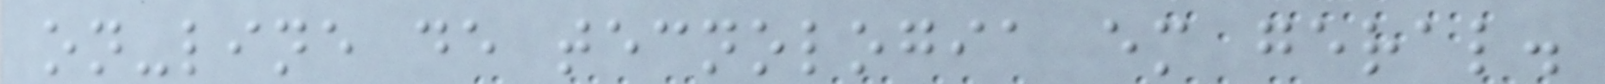on-line de tecnologia em geral.
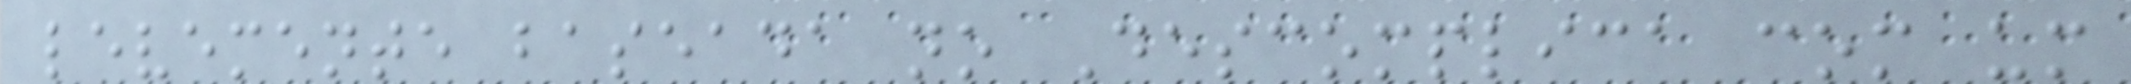levemente baseada no Descomplica com um
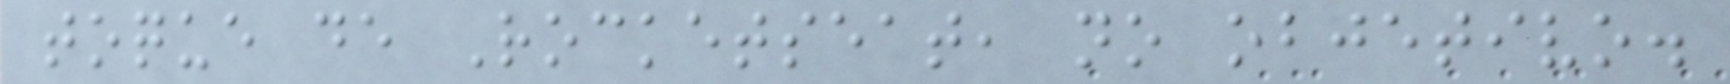toque de Rocketseat, no objetivo.
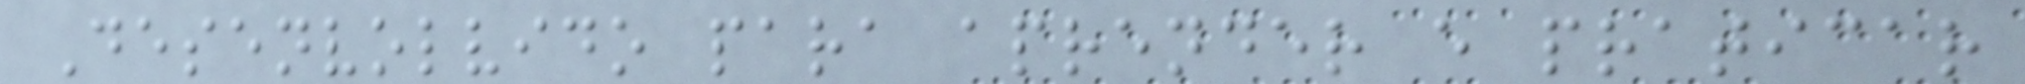Desenvolvido para aprender e praticar
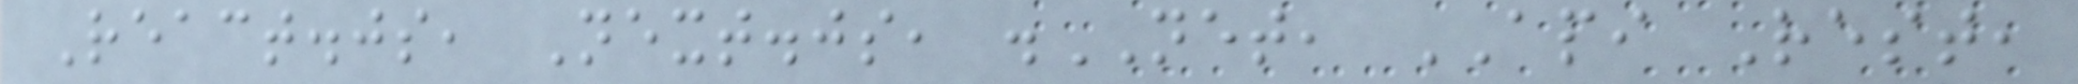React.js, Next.js, .NET, API Rest,
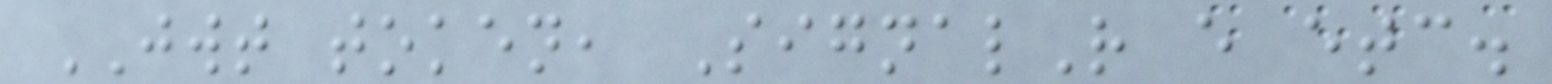JWT token, SignalR e etc.
